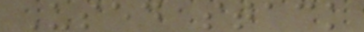Used stack
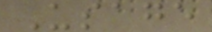Usage
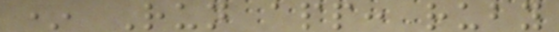* Run app: ruby
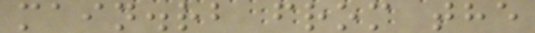main.rb from the
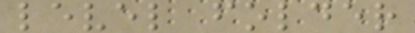level folder
